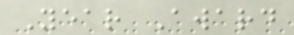Year Award
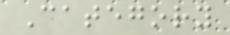Category
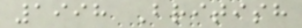1998 British
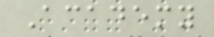Academy
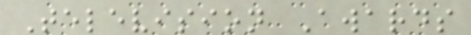Television Awards
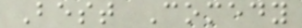Best Comedy
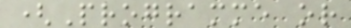(Programme or
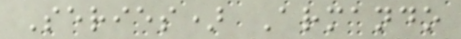Series) Armando
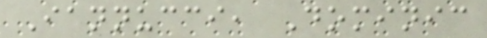Iannucci, Dominic
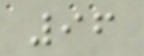96
